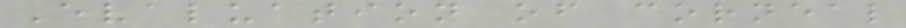Evaluation of corneal
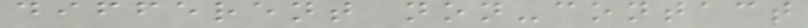different non-contact
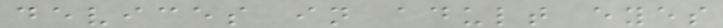devices in adult eyes
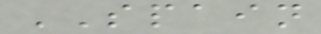SPAIN
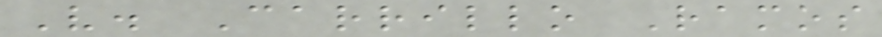V. Carrillo Ramos
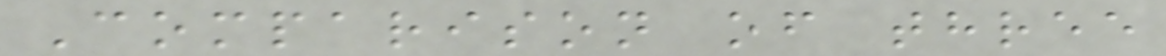Comparison of three
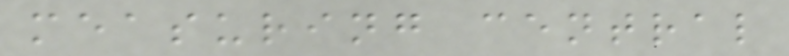measuring central
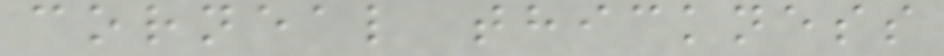corneal thickness
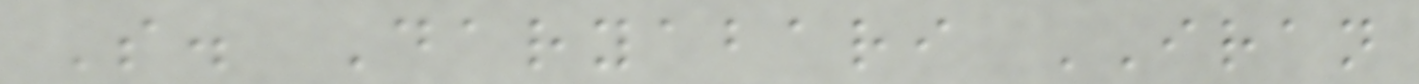S. Daryabari IRAN
